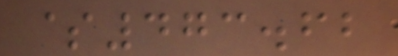$473.62
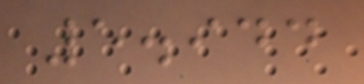5.944
